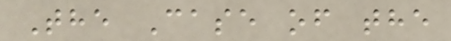The Case of the
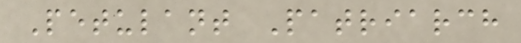Petulant Patriarch
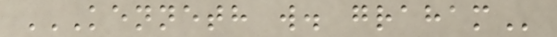KENNETH W. GRAHAM
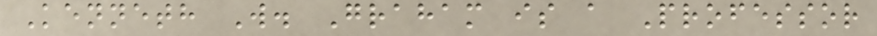Kenneth W. Graham is a Professor
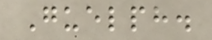Guelph.
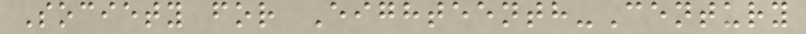Society for Eighteenth-Century
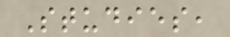Studies,
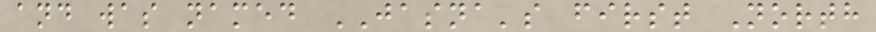and was named JASNA's first North
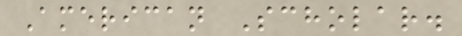American Scholar.
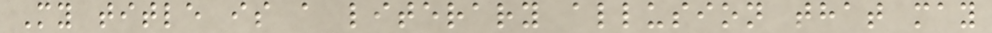My title is a literary allusion that may
